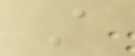A
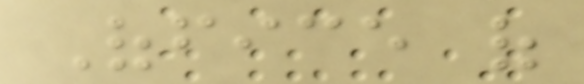Office of
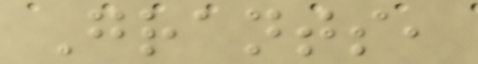Grants,
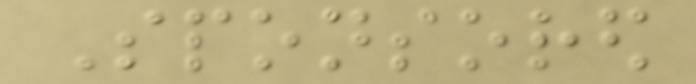Sponsored
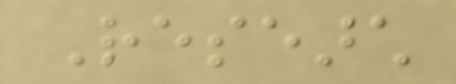Research
